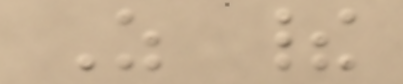As their
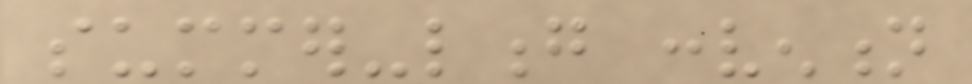summer-long convention
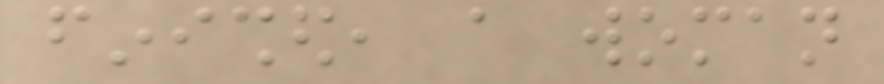finished, a woman
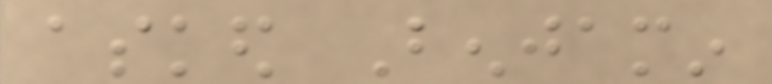asked Benjamin
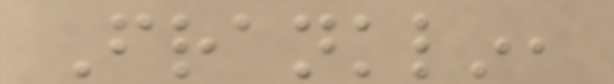Franklin,
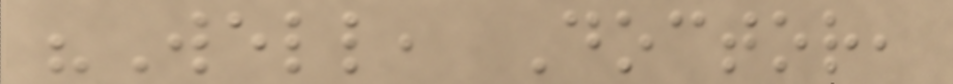"Well, Doctor,
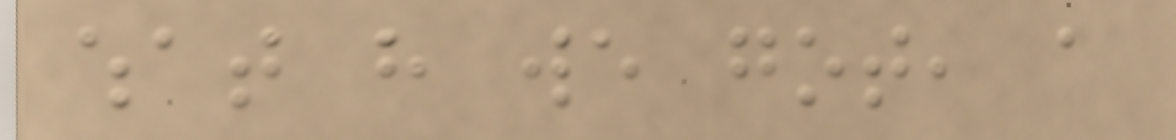what have we got, a
